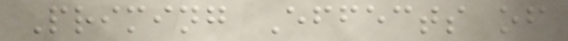Priming Effects of
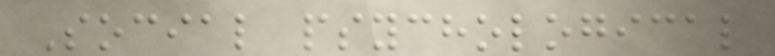Social psychological
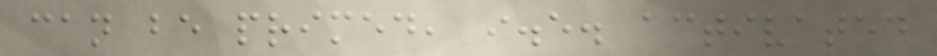can be primed, i.e. activated
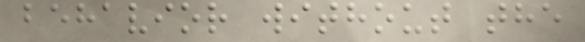behavior without the
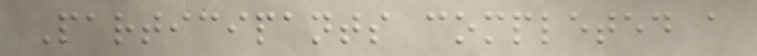Participants completed a
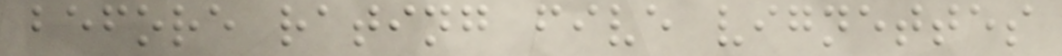before rating five vignettes
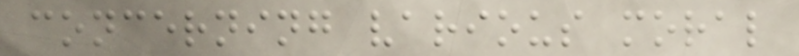concerning various moral
